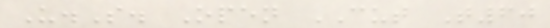U.S. Open CUT T60
